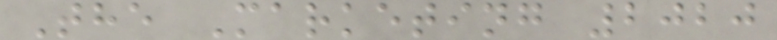The Marketing 2020
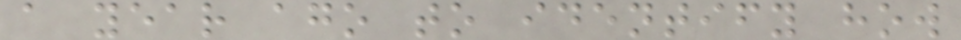a year ago to identify how
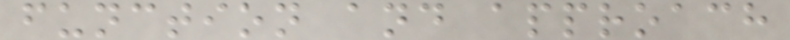function and approach
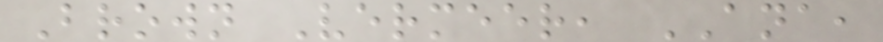Brown Vermeer, ANA,
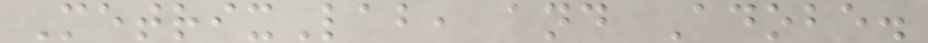MetrixLab, and Adobe.
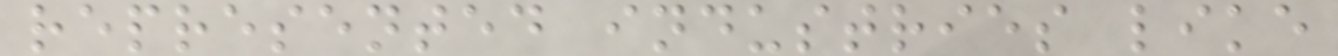represented industries like
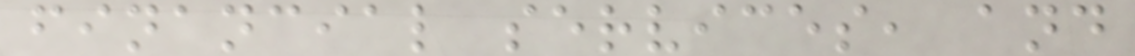financial services, and
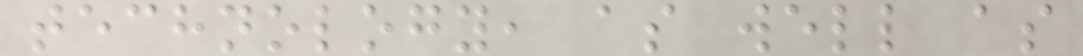technology, as well as
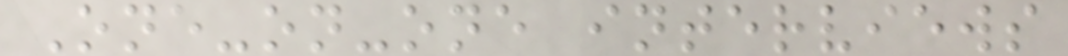One-on-one interviews
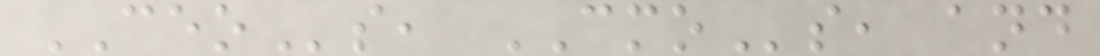CEOs, CMOs, and
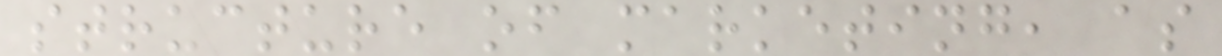structure of marketing, as
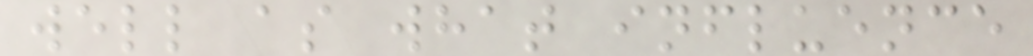well as what influence
